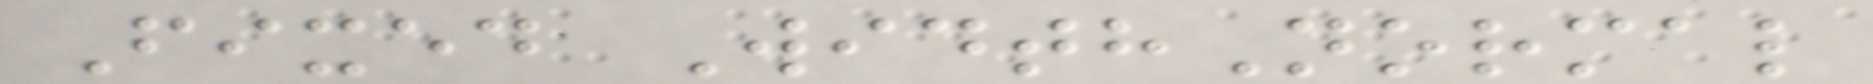Fixed WidthNormal
